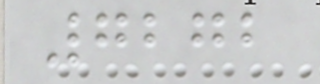7272
